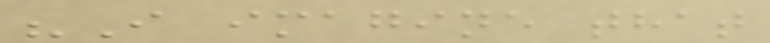"I imagine that
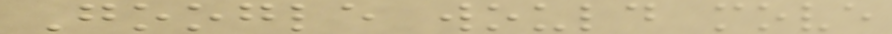Google would move
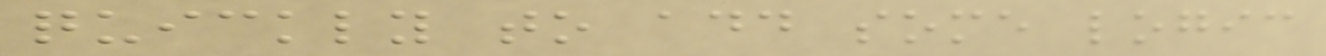quickly to add some logic
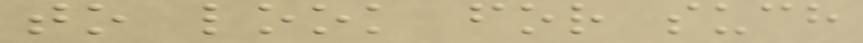to look for such
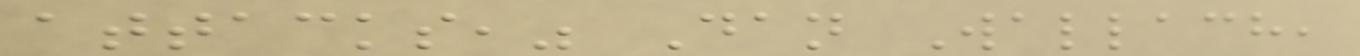attacks," Dan Wallach,
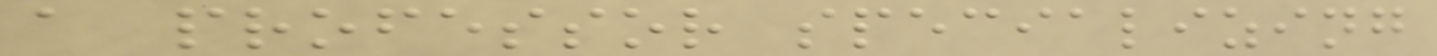a professor specializing
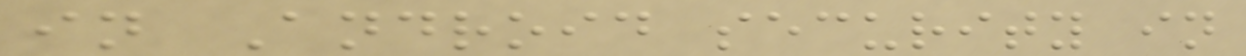in Android security in
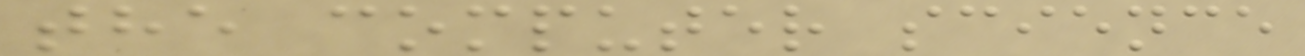the computer science
